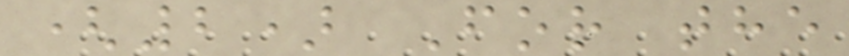(2) For the
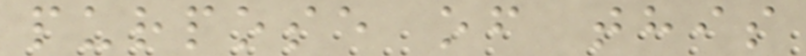purpose of this
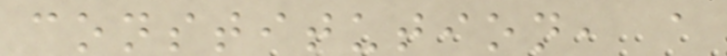constitution, a
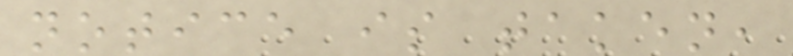notice is taken,
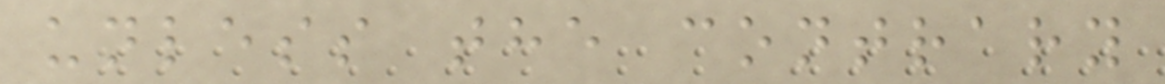unless the contrary
